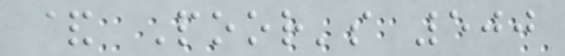& Poor's 500
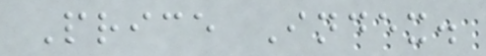Price Index.
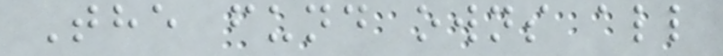The fund owns all
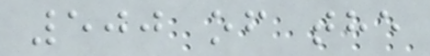500 of the
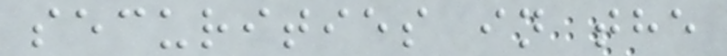securities in the
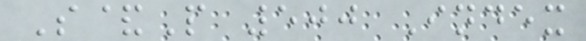S&P 500 Index
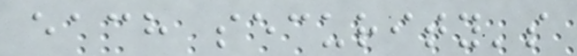each security's
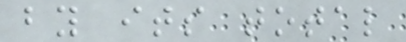by its total
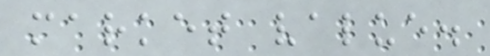market value.
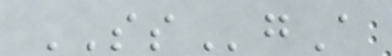SSgA
